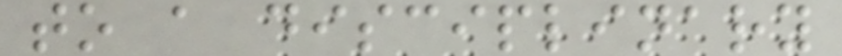to a disciplinary
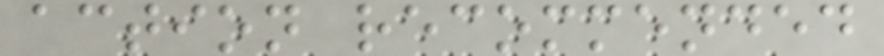action recommended
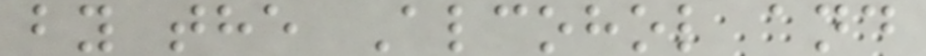by the Alcohol and
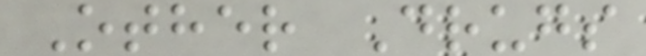Other Drugs
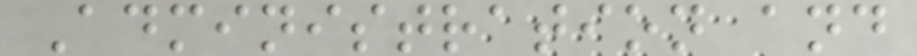Administration and
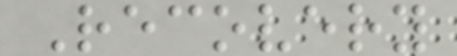Recovery
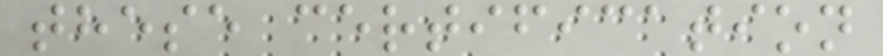these certification
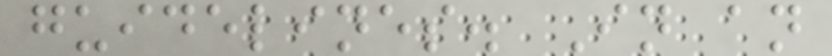guidelines. In an
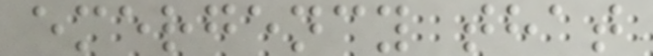emergency that
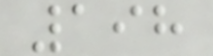198
